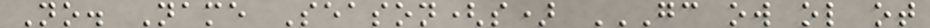No. Name Season(s) GC OW OL OT
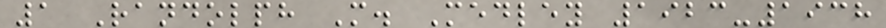1 Randolph M. Medley 1923-1938
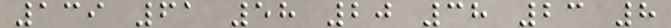139 61 58 20 38 23 8
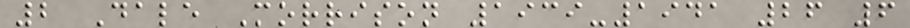2 Dale Morrison 1939-1941 26 6
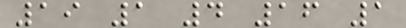19 1 4 16 1
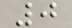0
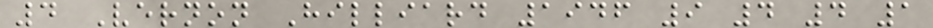4 Vernon Hilliard 1946 9 4 4 1
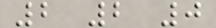2 2 0
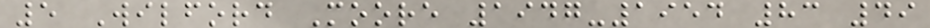5 Wilford Moore 1947-1954 83 49
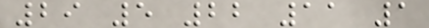29 5 22 11 1
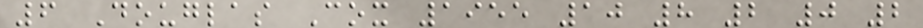6 Douglas Cox 1955 10 8 2 0 2
